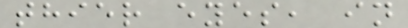thier eyes, in
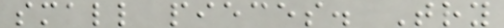small pieces. Try
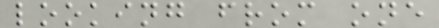looking from one
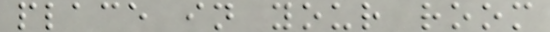place in your room
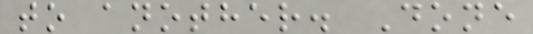to another. Done
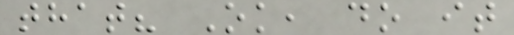that? Ok, do it
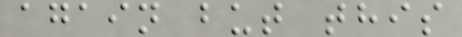again but this
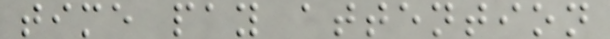time pay attention
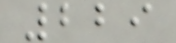229
